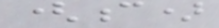(c)
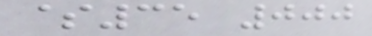$35 000
